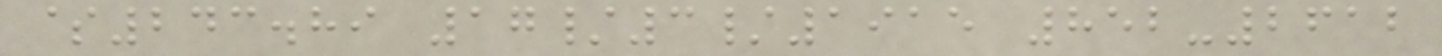$243.89 17/3/1915 852-2612
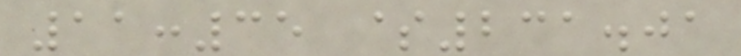11:35 $231.01
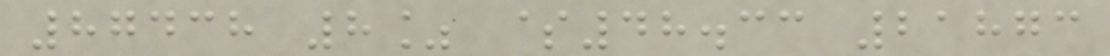87438 8% $48.33 21873
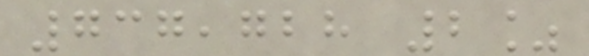737,728 2%
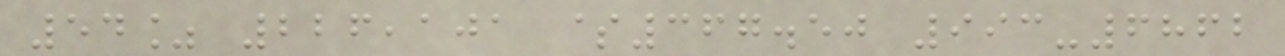54% 226,101 $367.50 993-6862
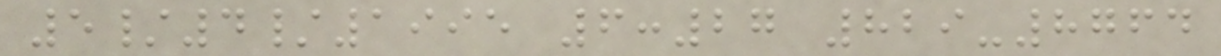5/4/1995 6:27 829-8764
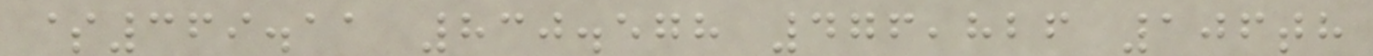$369.11 830.578 476,826 106th
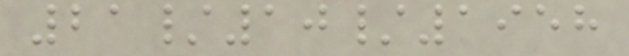21/10/1958
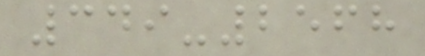349-2568
